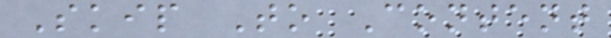Skip To Content
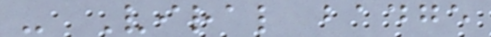- Viral badge
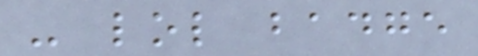- lol badge
